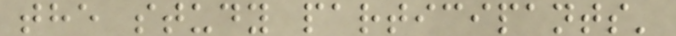the study participants'
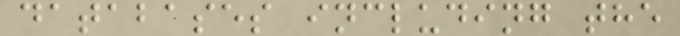databases including the
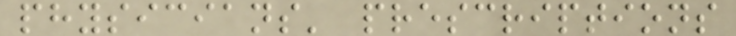physicians' prescriptions
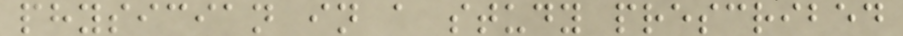physician in a study prescribed
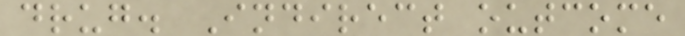drug. Indirect outcome
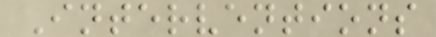Interventions
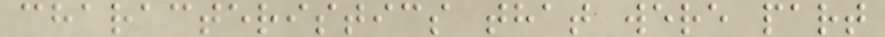characteristics that were part
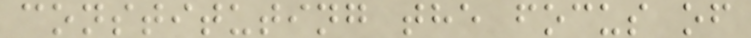constituting the focus of
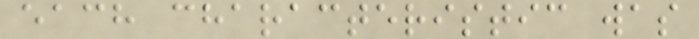each characteristic was
